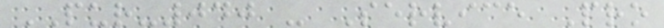PUR-040 - Service Pro
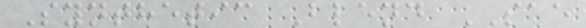Synthetic Blend SAE
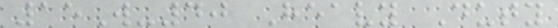15W-40 Heavy Duty
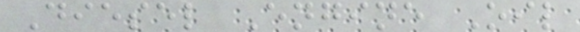Diesel Engine Oil
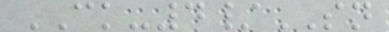CK-4/SN
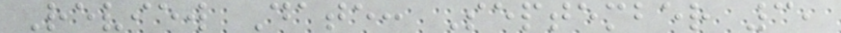Review Date: September 3,
